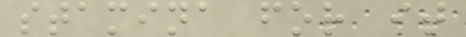stamina for it
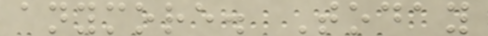anymore. Today
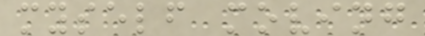myself moving
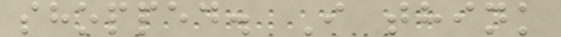shopped. I think
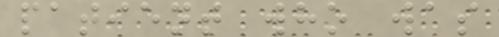patient who was
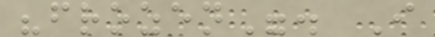"frozen". I
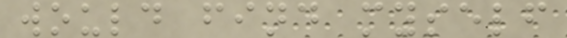would find myself
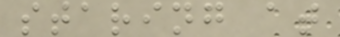staring at
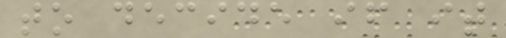to decide if it
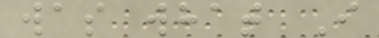was what I
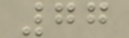77
